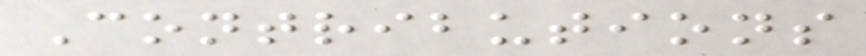Contributions
